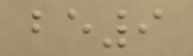be9
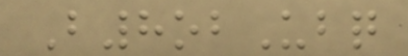B8obUbq
